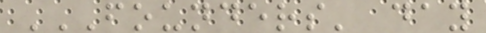FOUNDERS' DAY
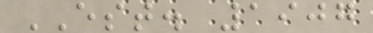EST. 1907
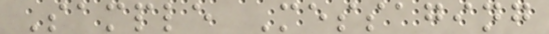Sample Messaging
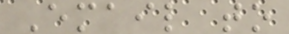Email to
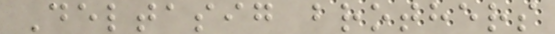Deltasig brothers
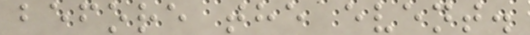before the event.
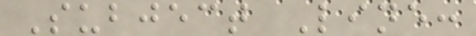Subject Line:
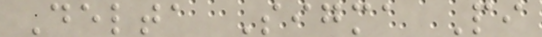Delta Sigma Pi
